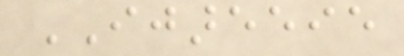IJAREEIE
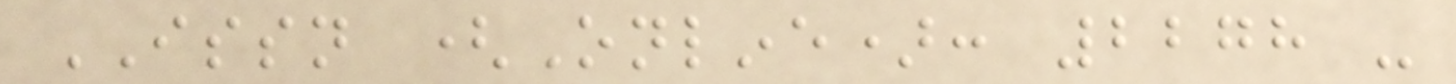ISSN (Online): 2278 -
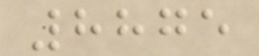8875
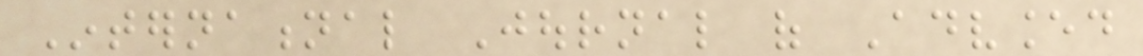International Journal of Advanced
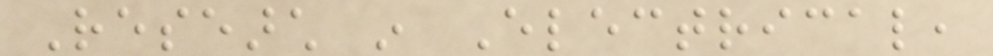Research in Electrical,
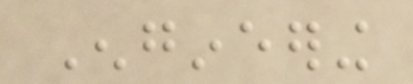Engineering
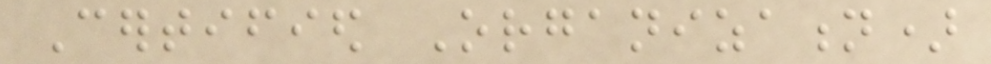Certified Organization)
